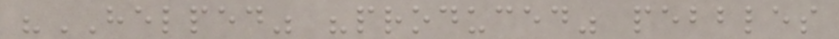"HELPED" "produced" pebbles
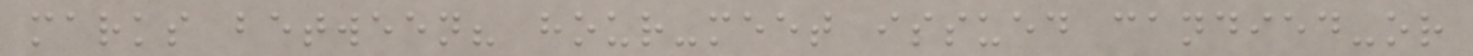marks between? hour-meet issued candied-or
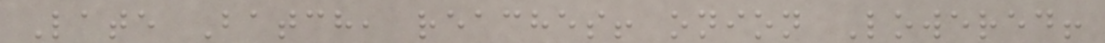Late Batch, reaches! onion Lowered!
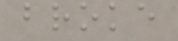broke
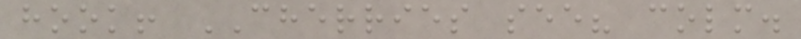hook! CHERRIES see? colm.
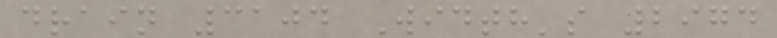drain 3104 Width's 2974
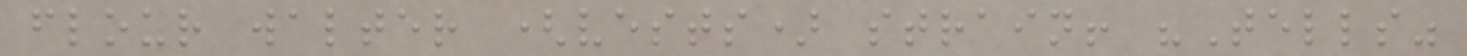flour walter (vests) strain! "Tells"
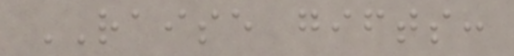RAISE gifts:
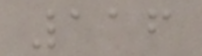116
